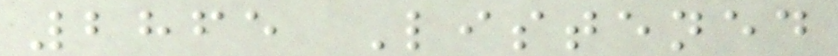2865 Listened
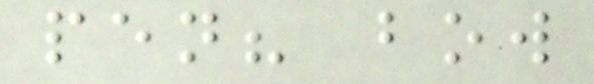pen? bow
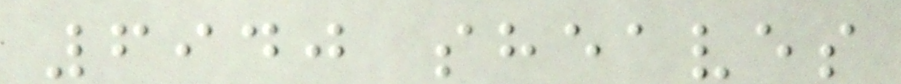6940 sheaves
